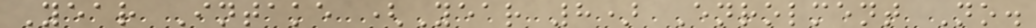Year Intake (Year 8) Enrolment No.
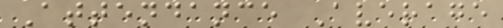Attendance Average
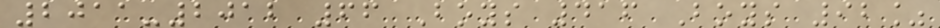2011-2012 66 Boys 416 Boys 92%
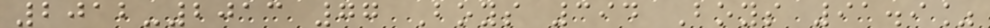2012-2013 77 Boys 394 Boys 91.9%
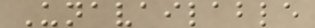Unavailable
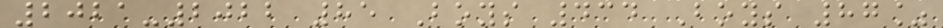2021-2022 85 Boys 434 Boys 87%
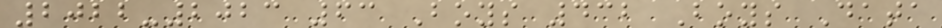2022-2023 63 Boys 432 Boys Data
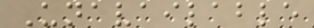Unavailable
